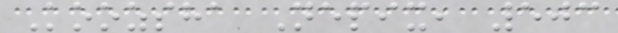Koozsha Nepix, 503
